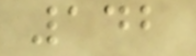142
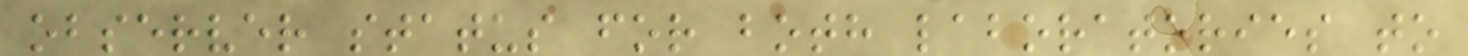observer status for both laboratories to
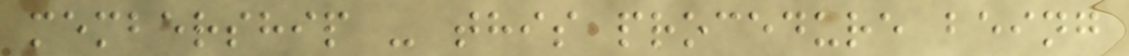membership - this procedure being
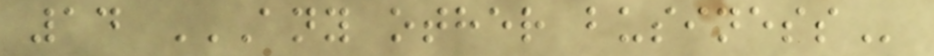14 ANY OTHER BUSINESS
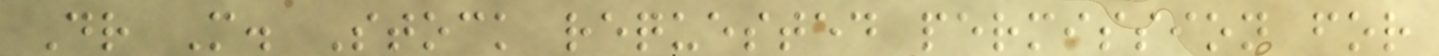Dr M. Stock requested permission for
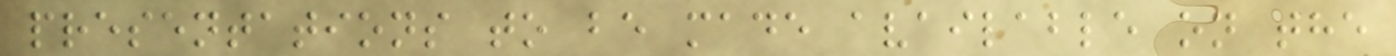presentations to be made available on the
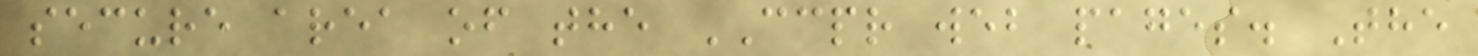secure area of the CCPR web pages. The
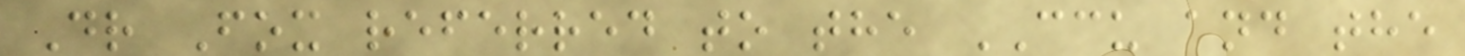Dr Fox referred to the CCU and the
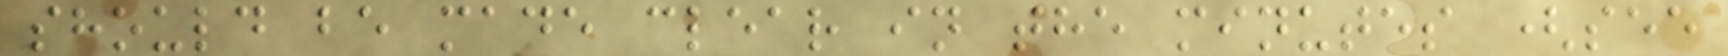should be made clear in the minutes (see
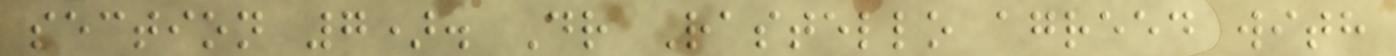section 7). Dr Rastello agreed with
